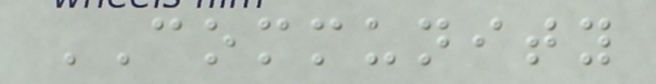COMMUNITY
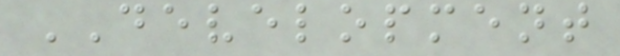DEVELOPMENT
